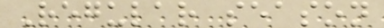Regular season
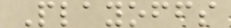Playoffs
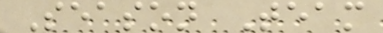Season Team
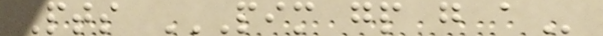Pts PIM GP G A
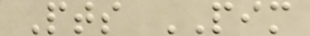Pts PIM
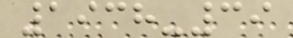1938-39
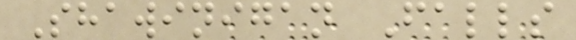Shawinigan Falls
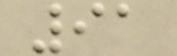91
